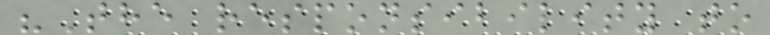"The responsibility to
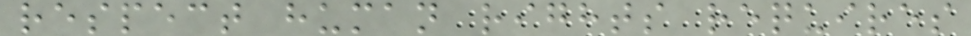respect human rights requires
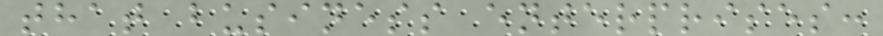that business enterprises:
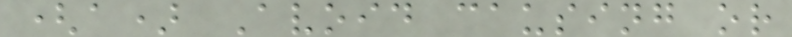(a) Avoid causing or
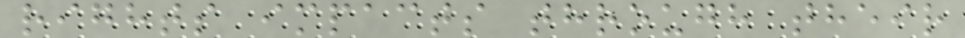rights impacts through their
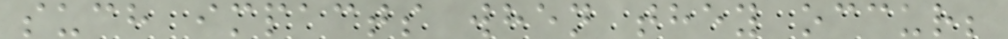such impacts when they occur;
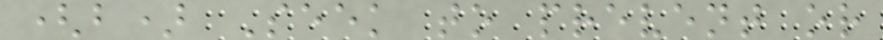(b) Seek to prevent or
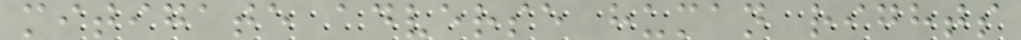mitigate adverse human rights
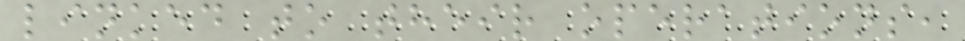linked to their operations,
